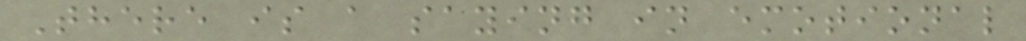There is a saying in emotional
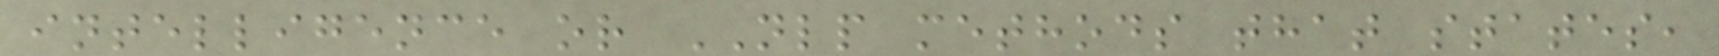intelligence or NLP methods that states,
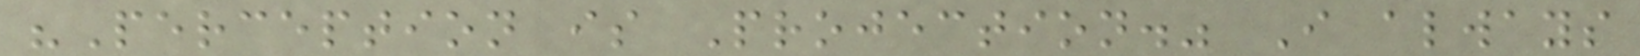"Perception is Projection." I always
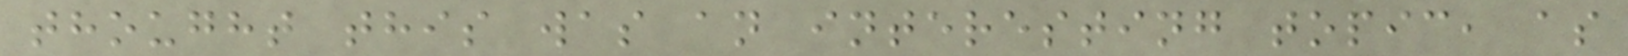thought this was an interesting topic, as
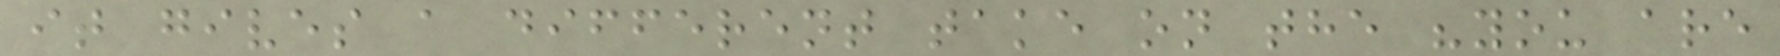it gives a different take on the "you are
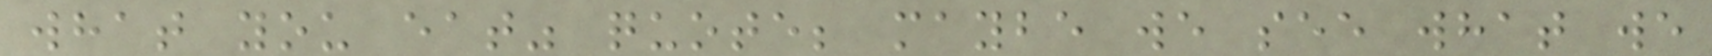what you eat" quote; maybe we see what we
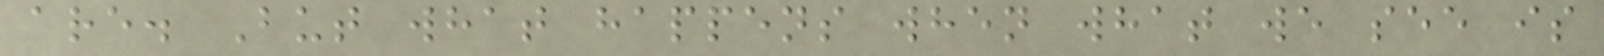are. But what happens when what we see is
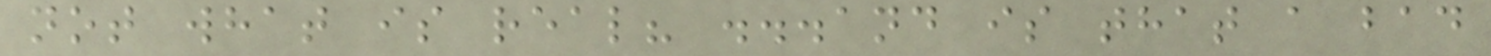not what is real? ...and is that a bad
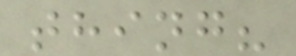thing?
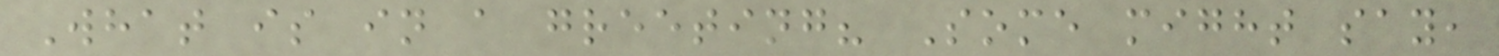What is in a greeting? Some might say,
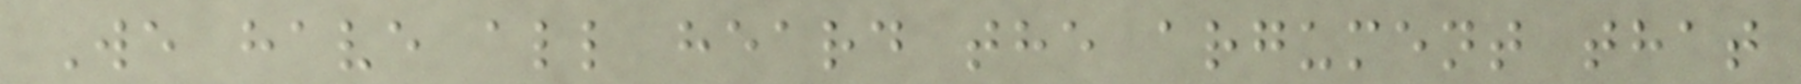We have all heard the argument that
